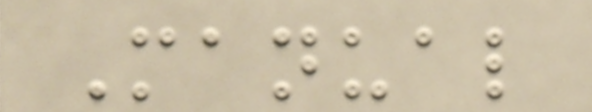Manual
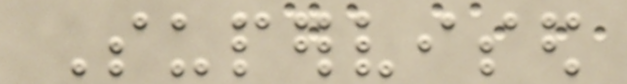Supervised
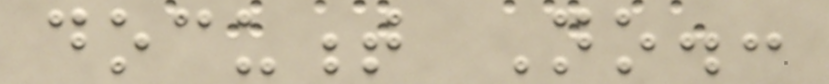document No.:
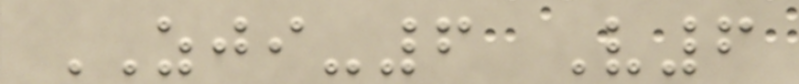ZJI-6 V6
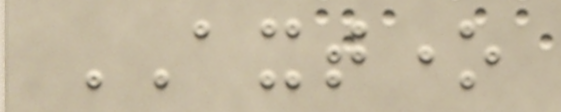AXTONE
